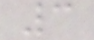3
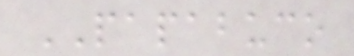PAPABUCO
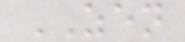ZEN
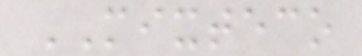MIXTECO
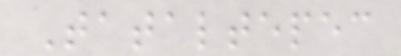Tataltepec
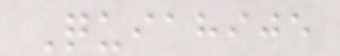Quiahije
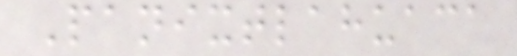Panixtlahuaca
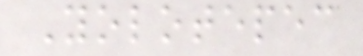Yolotepec
